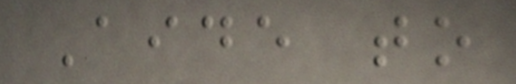Aide to
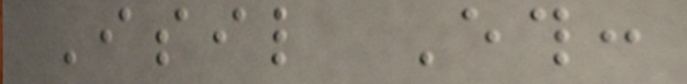Isil Eth:
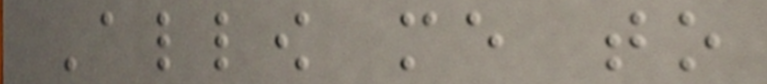Allow me to
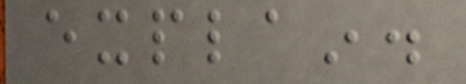explain.
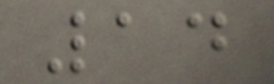14
